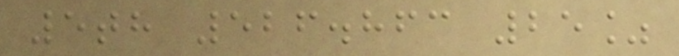5th 526.863 25%
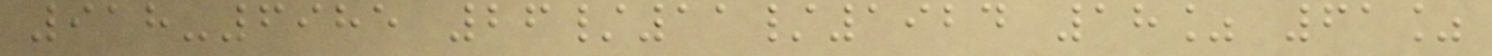918-6985 26/11/1924 18% 61%
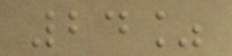24%
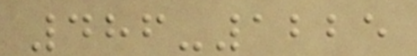486-1225
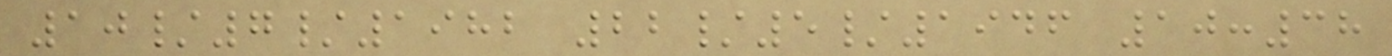10/7/1982 22/5/1946 10:38
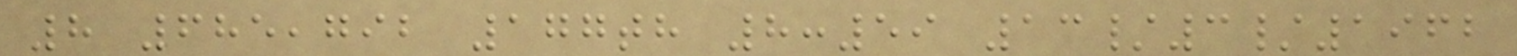8 685,792 177th 8:59 13/3/1962
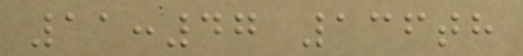11:47 136th
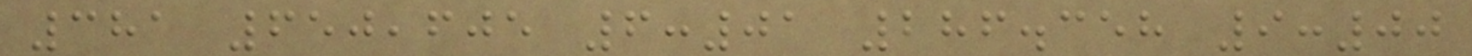381 650,605 6:01 286.358 9:00
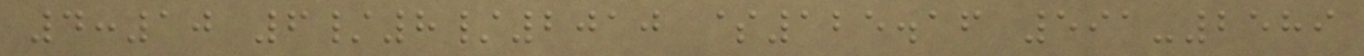4:10 6/8/2010 $125.16 591-2589
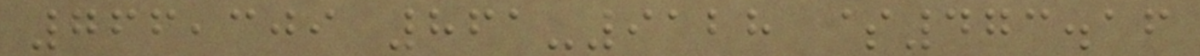766,309 861-9128 $473.16
